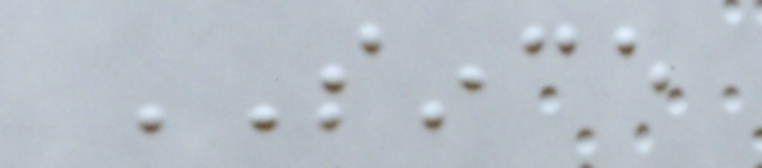SINCE
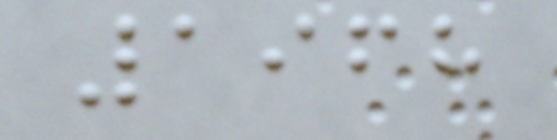1968
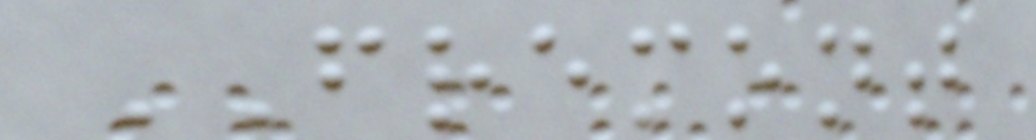FREMONT
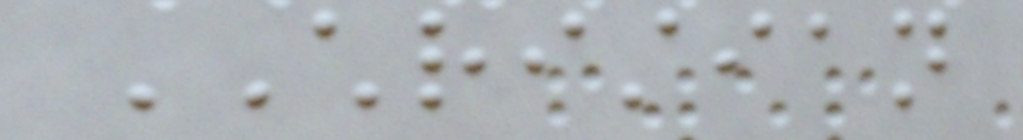CHRISTIAN
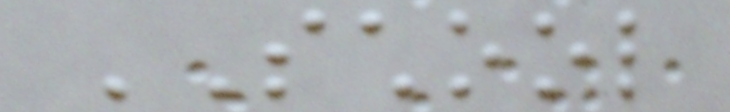SCHOOL
